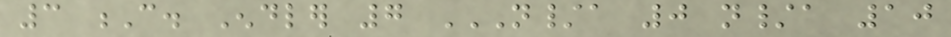3 C. Endler 7 N/A 0 N/A 10
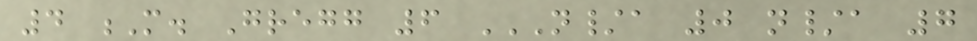4 M. Gregg 6 N/A 0 N/A 7
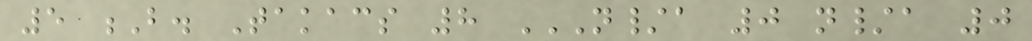5 B. Takacs 8 N/A 0 N/A 0
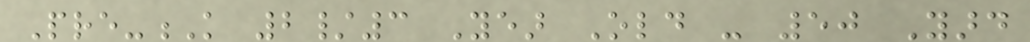Pre-K 2/3 Year Old - 50 Yard
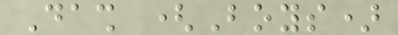Dash (Boys)
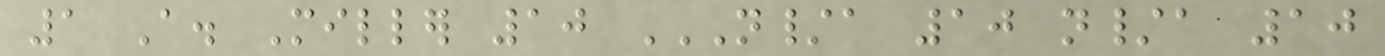1 A. Miller 10 N/A 10 N/A 10
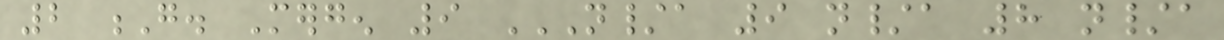2 G. Mergen 9 N/A 9 N/A 8 N/A
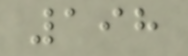198
